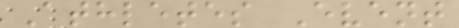Athletes Event
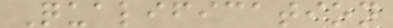Qualification
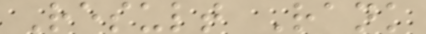Result Rank
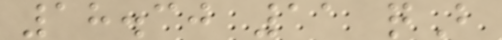18.30 11 qB
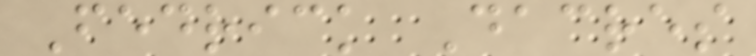Fedrick Dacres
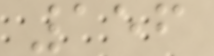156
